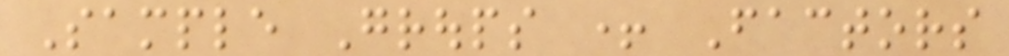Sample Groups + Factors
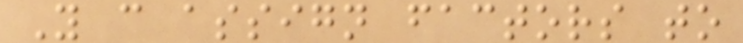You can assign factors to
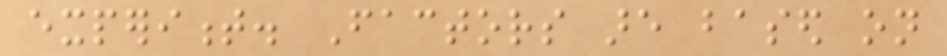experiment. Factors are based on
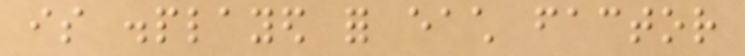is displayed for each factor
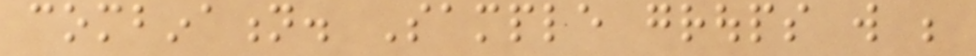combination. Sample groups will be
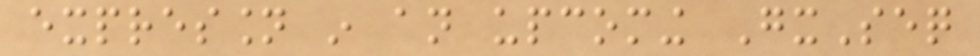expression in an upcoming GxSeq
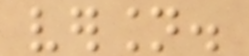version.
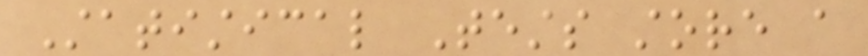Statistical Tests store a
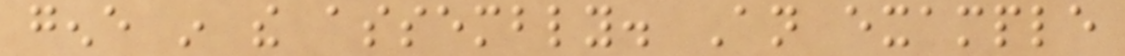gene in the assembly. An example
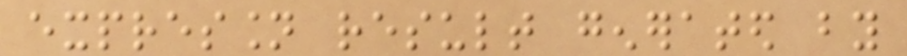expression result generated by
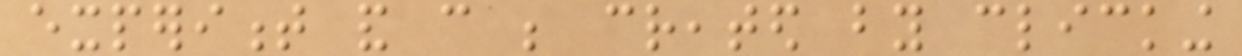experiment and can be created by clicking
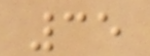35
